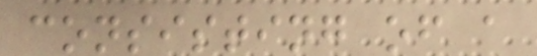consisting of a
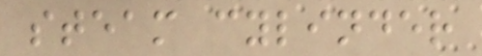steam cylinder
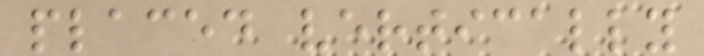placed vertically
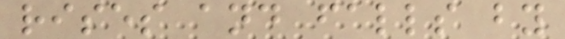rises and falls by
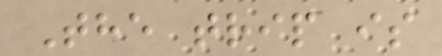The trip is
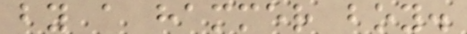by a hammer boy.
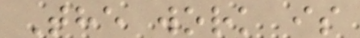The work is
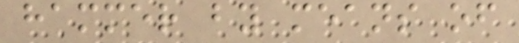hammer by means of
